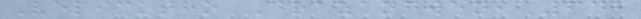Velicktho Drazangwen, 642
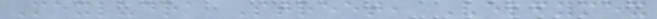Mexludra Street, Velfymex
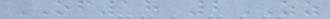OF18 2ZZ
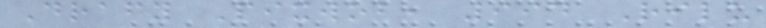Drafy Pixwob, 994 Rilu
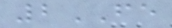2FE
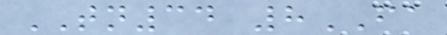TN34 8FA
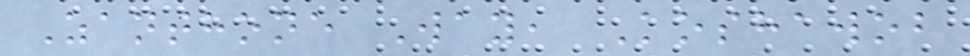Zanthone Way, Koshawob
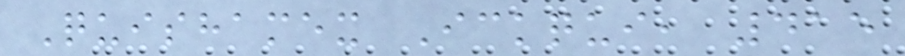Quishamex Ickqui, 415
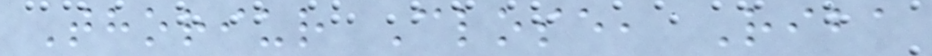Thoriur Close, Riba
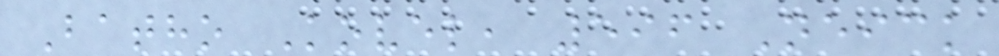Batho Kovel, 596 Neick
